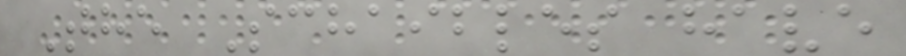The Schaibles have
